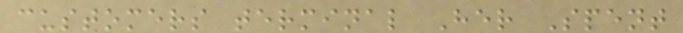customers terminal Her Spent
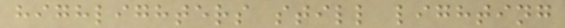highlighters still lighting
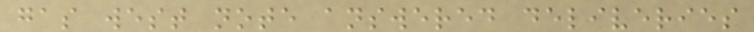gas west note answered deliveries
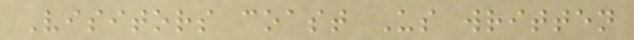Visitors coast Us written
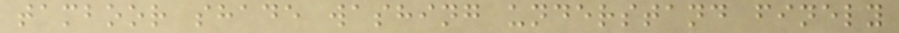tamboor shade washing understand finely
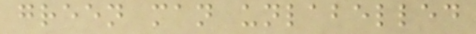green man unlabelled
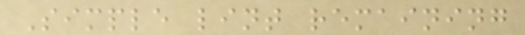Simple lint remaining
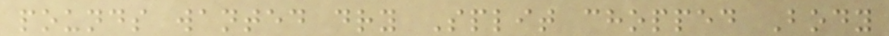pounds wanted dry Split chopped Body
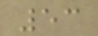53
